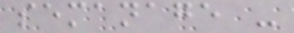semanage -
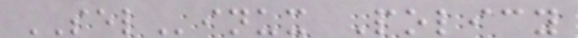SELinux Policy
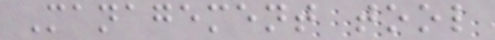Management tool
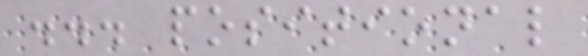... positional
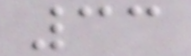33
